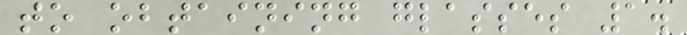to obtaining glasses 1.
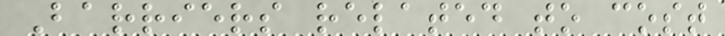Barriers related to cost
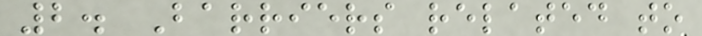2. Barriers related to
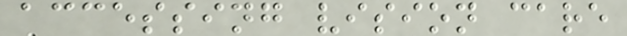accessing vision care
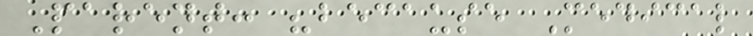Parent: "because Medical
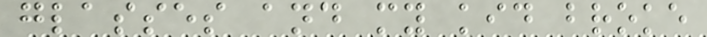glasses and my kid broke
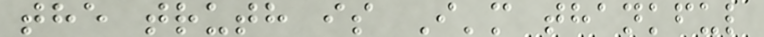the truth is I'm thankful
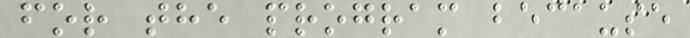for the program because
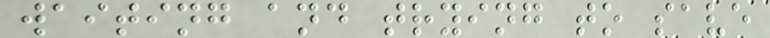waiting and trying to save
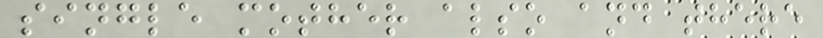single mother also and there
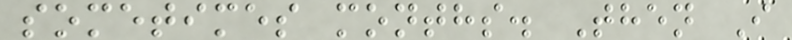sometimes months. Then I
